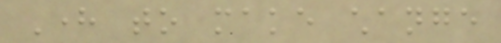Here to make change
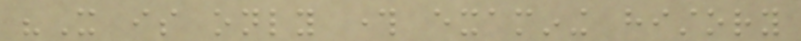"It is only through examining history
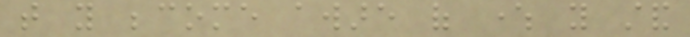that you become aware of where you stand
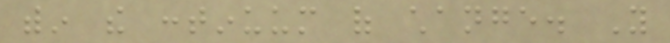within the continuum of change. You
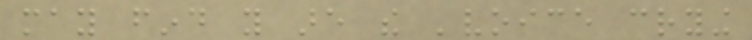may find you are the 'voice crying
